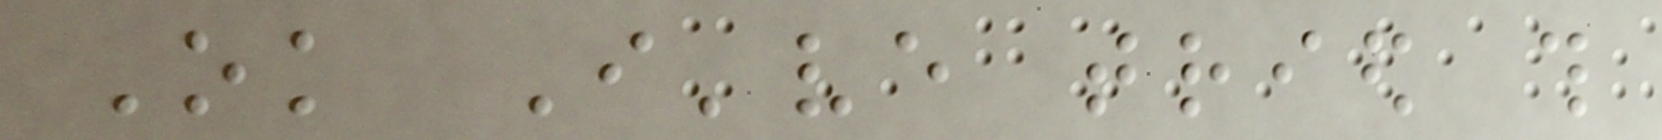Ok I've tried this
